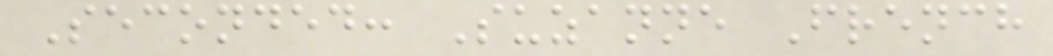Seconded: Suzanne French
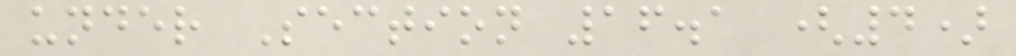under Section 16.1 (4)
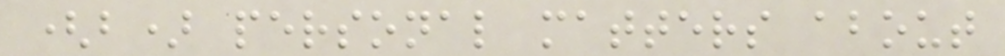(b) personal matters about
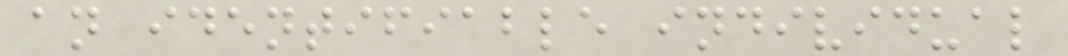an identifiable individual
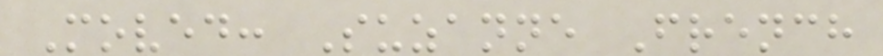Moved: Suzanne French
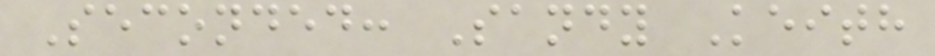Seconded: Sandy Keith
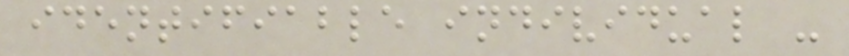identifiable individual -
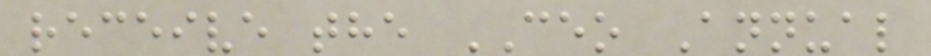receive the CEO Annual
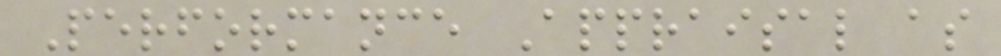Performance Appraisal as
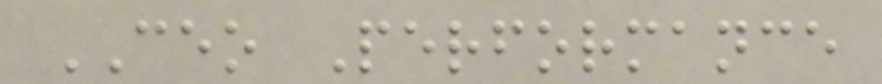CEO Performance
